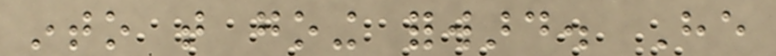into that going forward. He
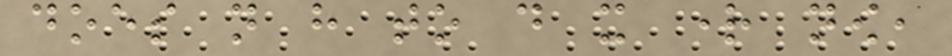does not have to do it right now,
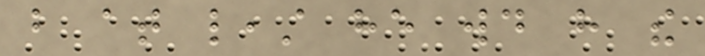but at least he would have the
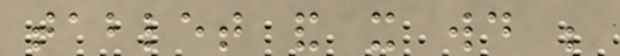tablet and it would be
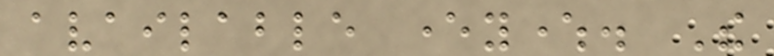available everywhere. The
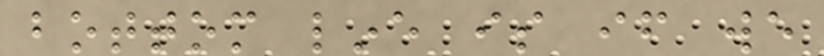bottom line is if we
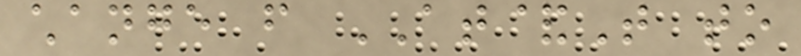change from AT&T to
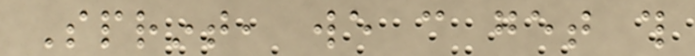Sprint, we can get this
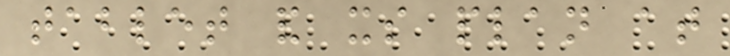tablet and its plan at
